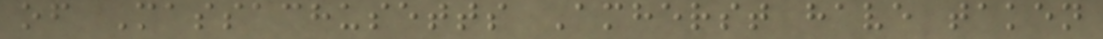of Massachusetts Amherst have taken
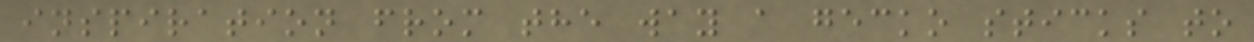inspiration from the way a gecko sticks to
